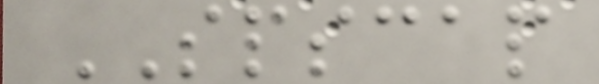SPSCAP
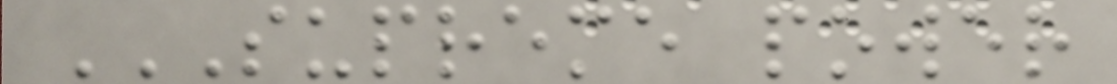SUPREME POWER
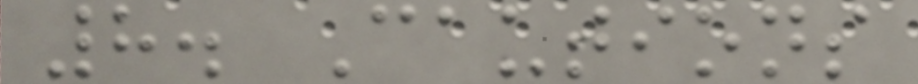8. Cautions
